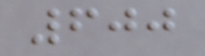600
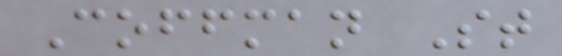Coffman St
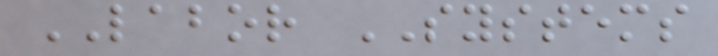LABOR SYSTEMS
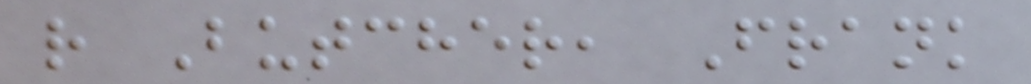r Butcher, Frank
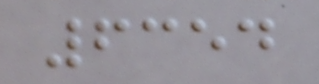6354
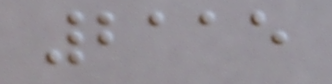2115
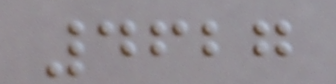4627
